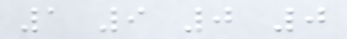1 9 0 0
